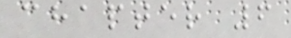chapter 6
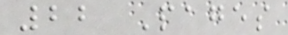22 Pages
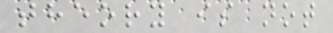theory is not
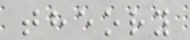theory
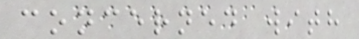concerned with
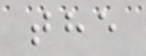the
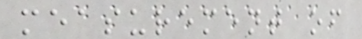measurement of
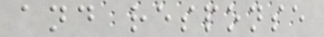and response
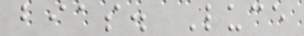bias. Luce
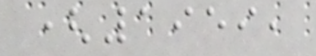(1959,
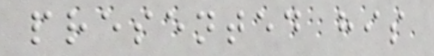presented his
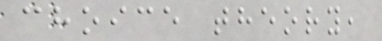choice theory,
